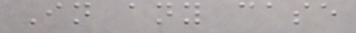In any case
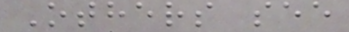Others see
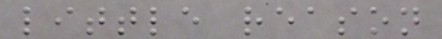little reason
